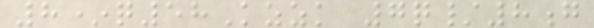8*q58Kzzk 7q/8g
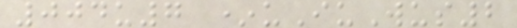004u7 *uIuWus2
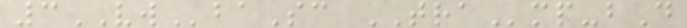3VWbaSc TRAmp-bD
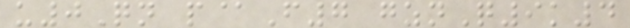u0Qn p@F7 gznQ9k4
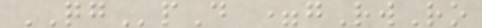QGpD =gRwRo
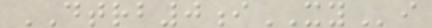DTRB0iXYi
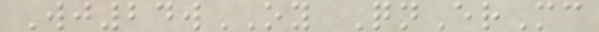Wj24wOY QnErMc
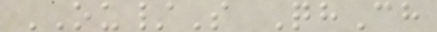OU/S QhCh
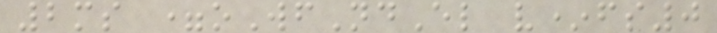2ms =oWfNdEl v*fs0
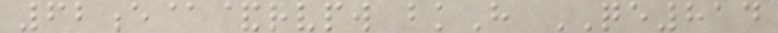62e@&rvpw bkH QE814
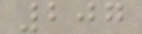207
